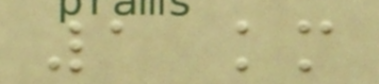1 km
